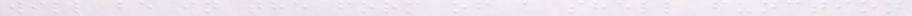will be in the form of a shell function
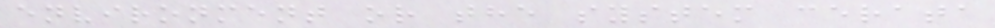environment or the system cerata
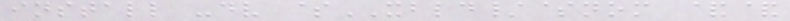install -dv $XBLD/$nom &&
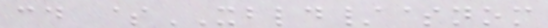cd $XBLD/$nom
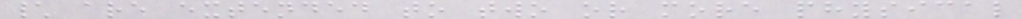\ are extended to two or more physical
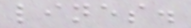lines.
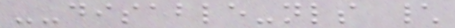--disable-nls \
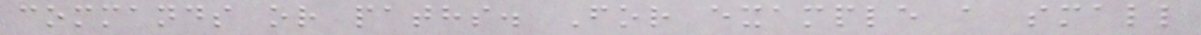commands or paths. For example a small
